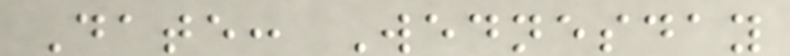Date: Wednesday
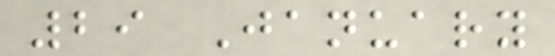29 January
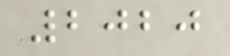2020
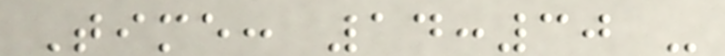Time: 14:30 -
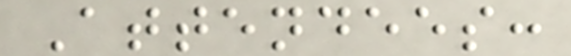Attendees:
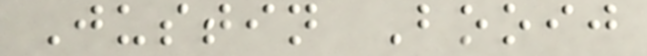Justin Booij
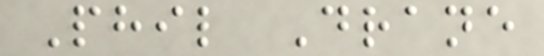Phil Drane
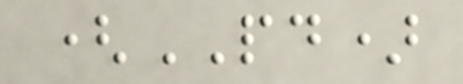(PD)
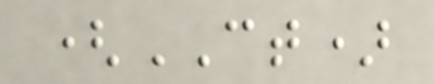(CT)
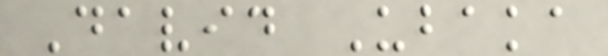David Ubaka
